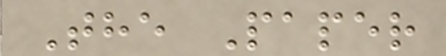The Paper
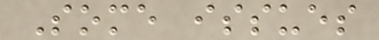Some issues
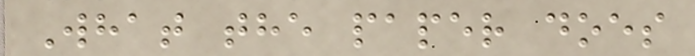What the paper does
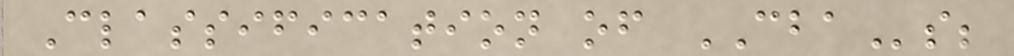Classification of CBAs;
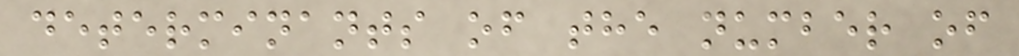determinants of the number of
